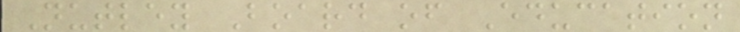Nutley Board of Education
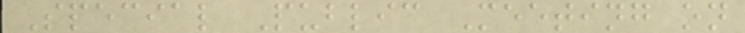Special Public Meeting on
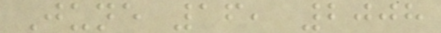June 16, 2008
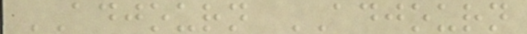ADJOURN ADJOURN
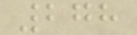278
